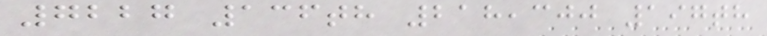7227 136th 218,300 197th
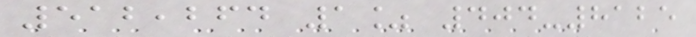512,264 1% 404-8125
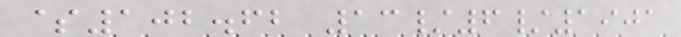$102.62 13/6/1901
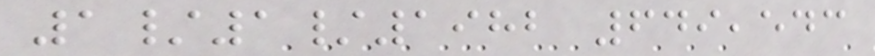1/1/1982 649,543
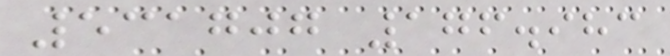531707 176.983
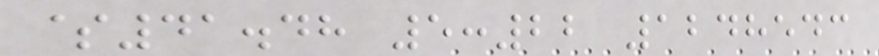$41.48 5:22 1248543
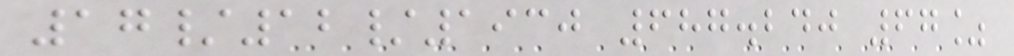17/12/1930 687.240 67%
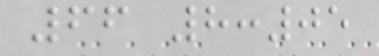66 8:05
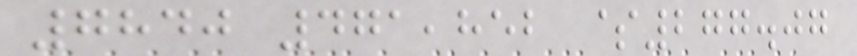7840 471,852 $277.07
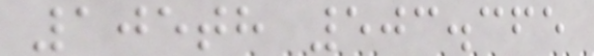105th 503.365
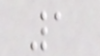1
